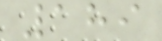189
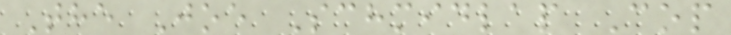The Joe Schmidlap Cop
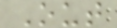Out
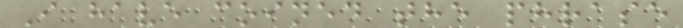I have coined the phrase
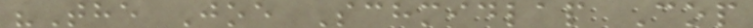"The Joe Schmidlap Cop
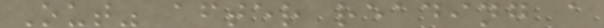Out" after reading a
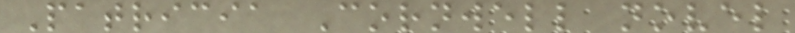Patricia Cornwell novel
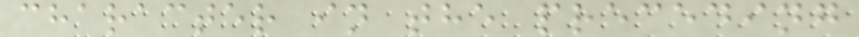character in the preceding
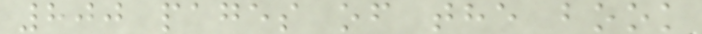800 pages of the book
